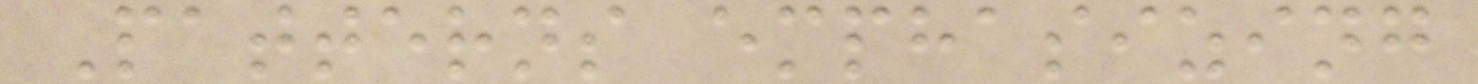Patterns emphasizing
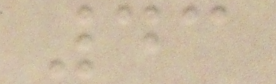43
